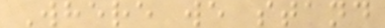Where we stand
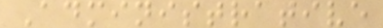Administrative
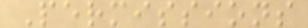Permissions
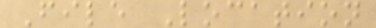File Location
